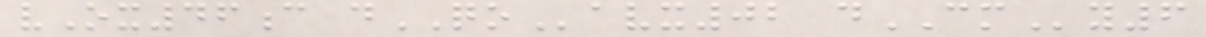vOx46c dQOavx02 dCMy6
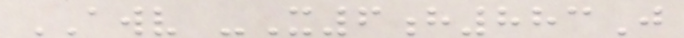AWV -X6h883J
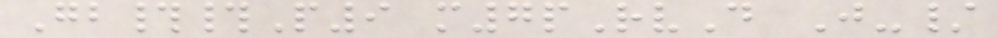Gb##P9 m7pRvD J-/
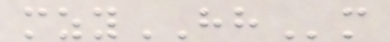mzyHHm
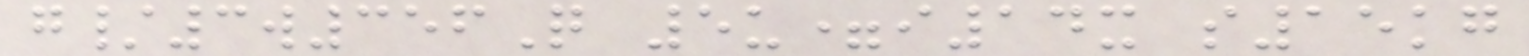g/3w356Q 5u=i14x s15kg
